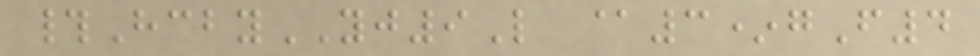#HcbyYJ9L @3*gF4
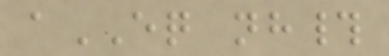aEQ nh#
